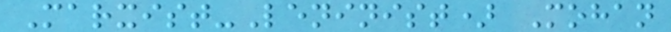Marxist-Leninist) Mohan
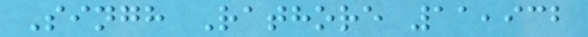Singh Rathore 11,932
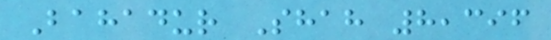Bahadur Shah 8,396
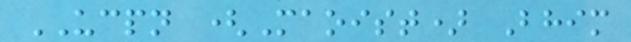UCPN (Maoist) Bhim
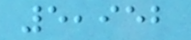5,952
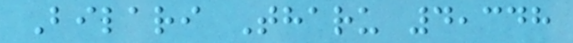Bilari Tharu 4,348
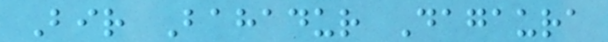Bir Bahadur Dagaura
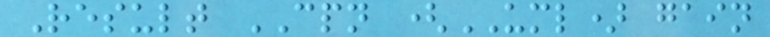Result CPN (UML) gain
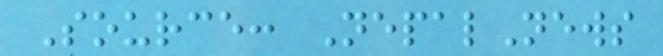Source: NepalNews
